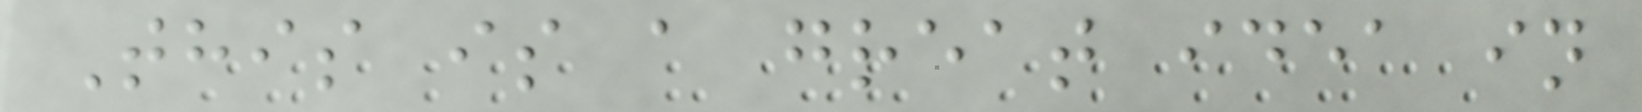This is a great idea in
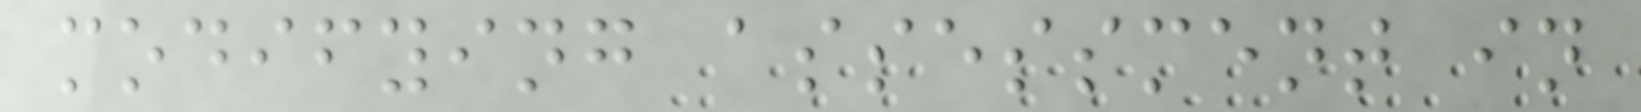modifying assessment in
